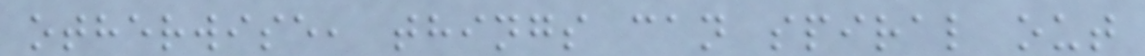otherwise, things can spiral out
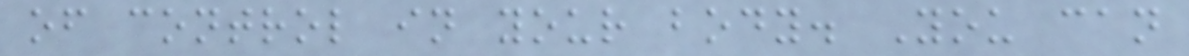of control in your body. You can
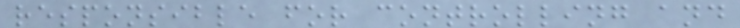responsible for controlling and
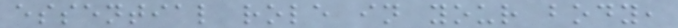essential role in your body,
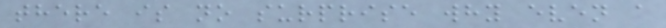there is no surprise why even a
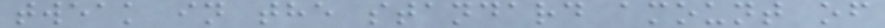tweak in the standard amount of
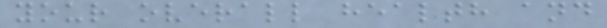your overall health and
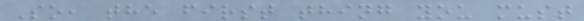So, the first thing you must
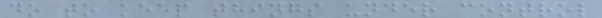do to keep things under control
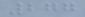277
